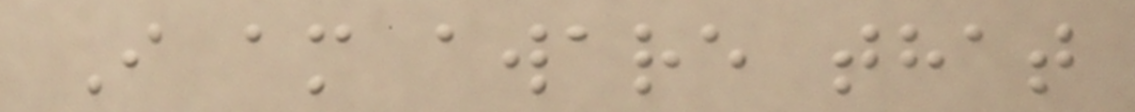I am aware that
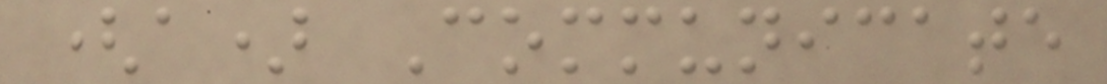(a) Communicate
